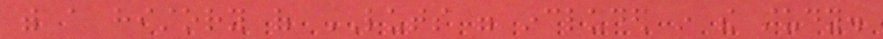with a history of LUTS were included in the study.
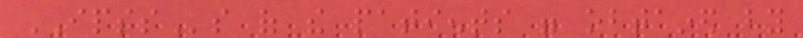IPSSs of the patients were obtained by
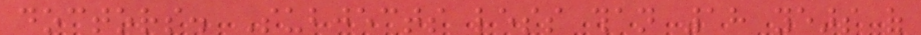doctors. Subjects less than 18 years of
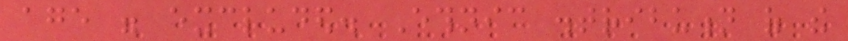age were excluded. Ethnic distribution of the
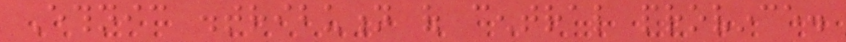Ethnic distribution of central province.
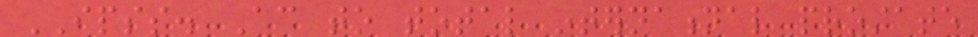IPSS. According to total international prostate
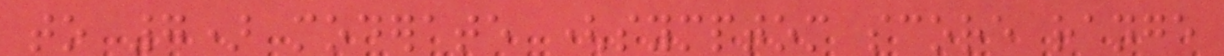to 7) moderate (symptom score range
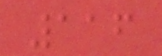116
